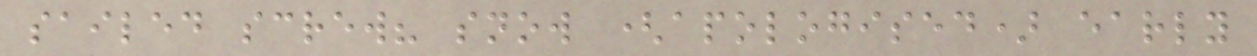sailed screw? snow (apologised) early
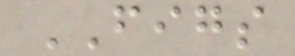FIGS
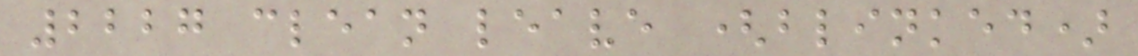2227 clean leave (blinked)
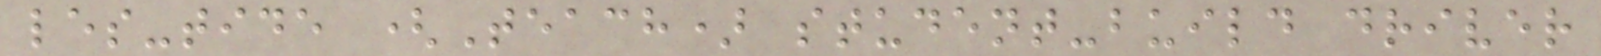les-tide (Teach) student-build driver
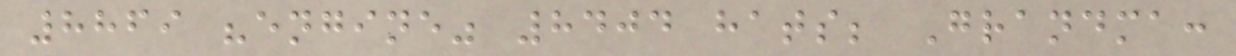8869 "engine" 8404 hats; Grandma:
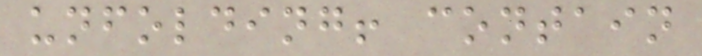unfolding! contain
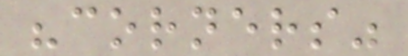"corners"
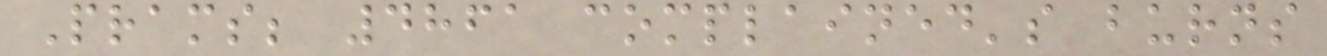Prams; 4861 complained's burns
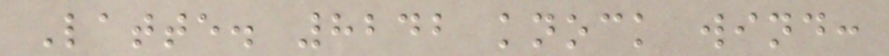Latte. 8242 knock wind:
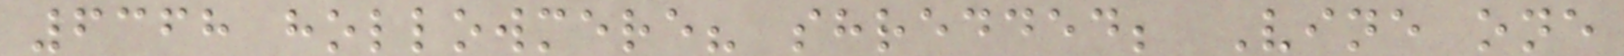6368 hollowmere? shredded; Vine one
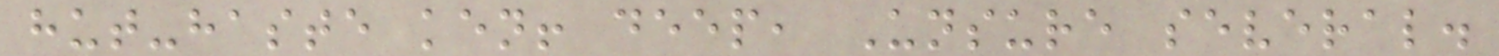hut-haste ken! deep, Unsure several.
